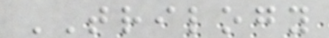TRILOGY
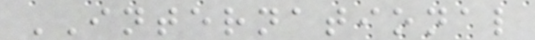INTERNATIONAL
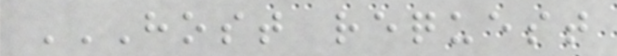HOST REQUEST
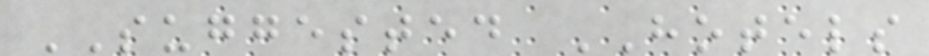SUGGESTED HOTELS
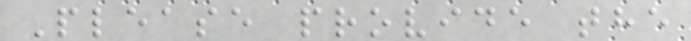Please provide the
